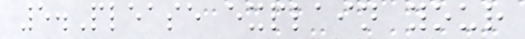5.Please explain your
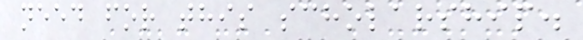need for this scholarship.
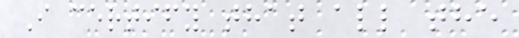I certify that all the
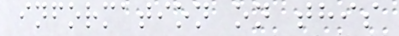information on this
